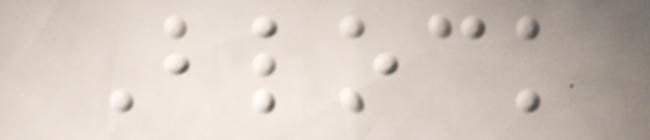Block
